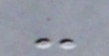-
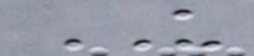US
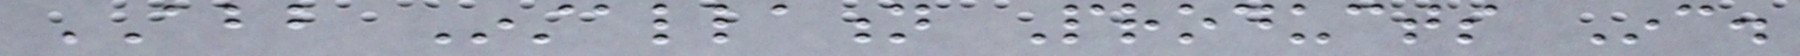ABB Installation Products Inc.
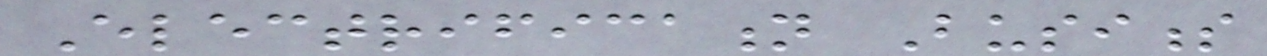Electrification Business
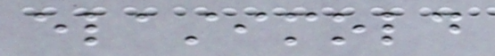elastimold
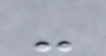-
